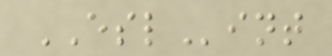ESLint
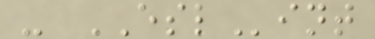- ESLint
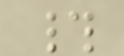#
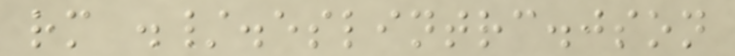rm ./.eslintrc.json
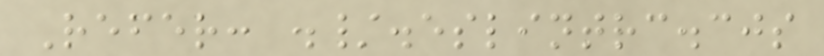Refer: ./.eslintrc.cjs
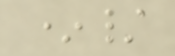*/
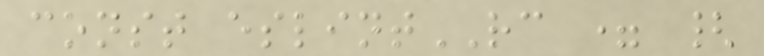const eslintRC = {
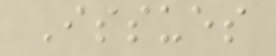Issues
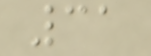31
